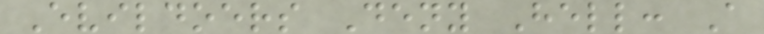Evildoers Deny Hell: A
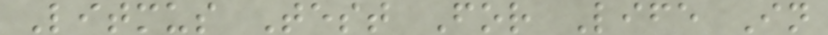Litmus Test For Life In
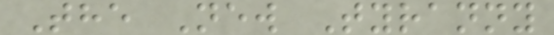The New Tyranny
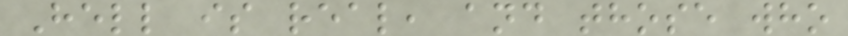Hell is real, and those who
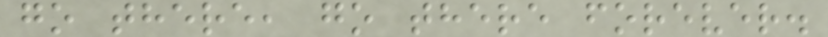go there, go there forever.
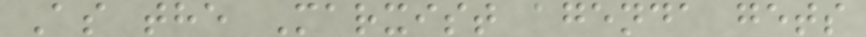As the Marxist agenda gets
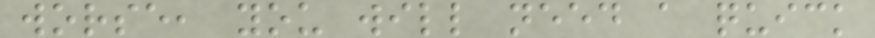worse, you will need a quick
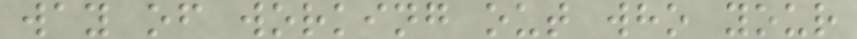way of working out who your
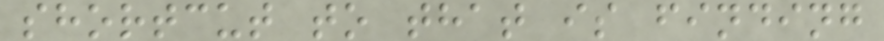shortcut to that is finding
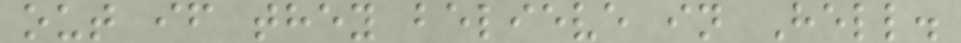out if they believe in Hell.
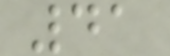41
